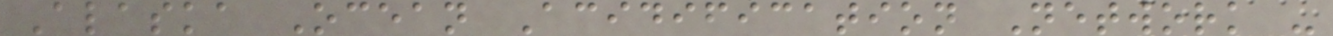Alaska Ocean Acidification Network -
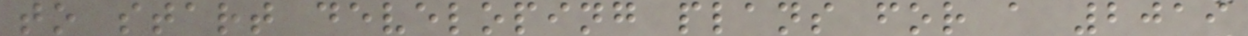to start developing plans for a 2019
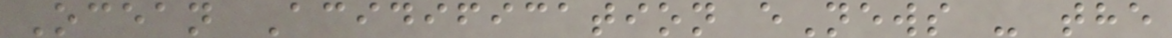Ocean Acidification eNews - the
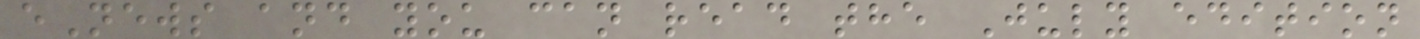eNews and you can read the July edition
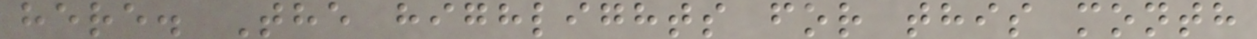here. The highlights for this month
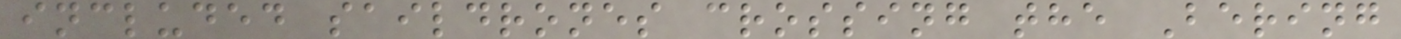included saildrones crossing the Bering
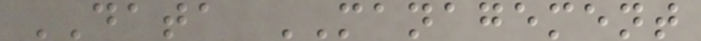DATA MANAGEMENT
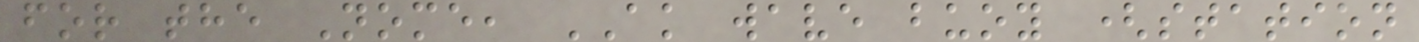for the Nome, AK wave buoy (station
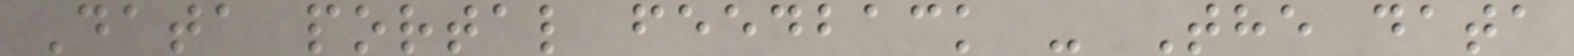Data portal feedback - The data
